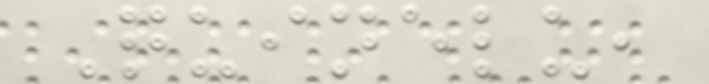Quinelu,
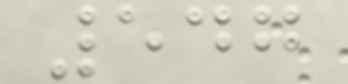547
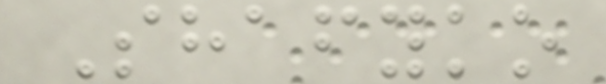Shafyko
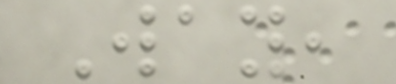Way,
